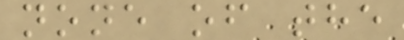none of the
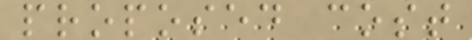proposed cost
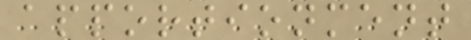apportionment
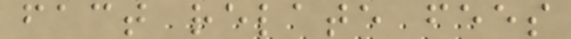fact relate fees
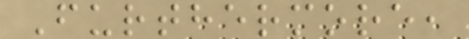Furthermore,
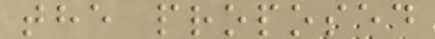the proposed
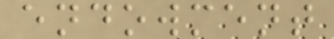endowment
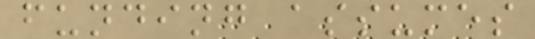funding assumes
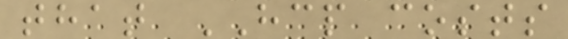that HCP costs
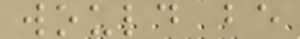would be
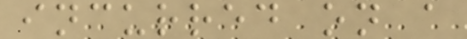incurred on a
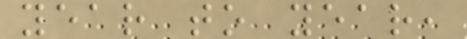year to year,
